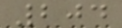204
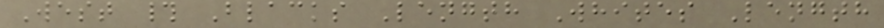West # Blacks Length Whites Length
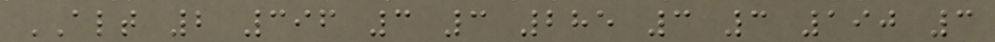ALT 2 396 3 3 285 3 3 190 3
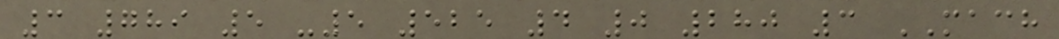3 789 5 -5 525 4 0 280 3 MACH
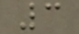3
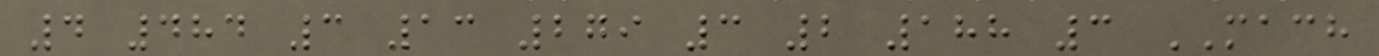4 484 3 13 279 3 2 188 3 MACH
